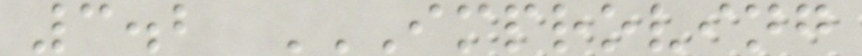3.2 IMPROVING
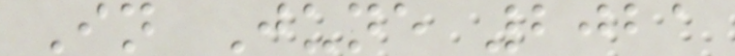In June 2021
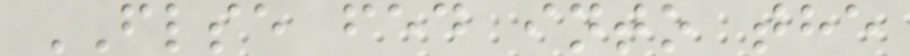FLSE fed into the
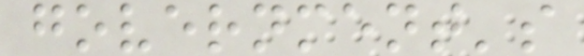government's
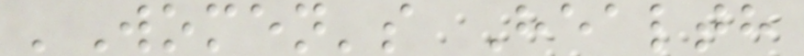'Women's Health
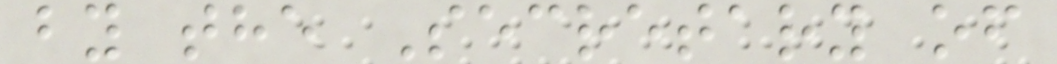by the Secretary of
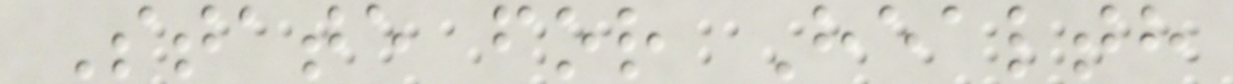State for Health
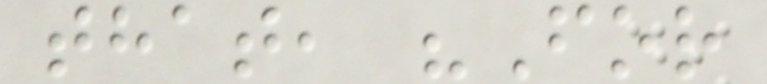that, "For
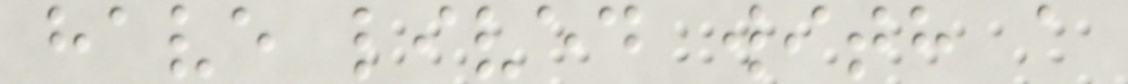have lived with a
